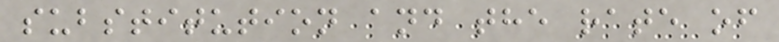substitution and the rate of
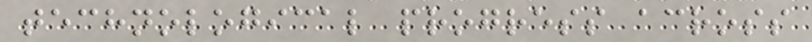technological progress across
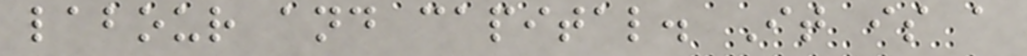labour and capital. It is a
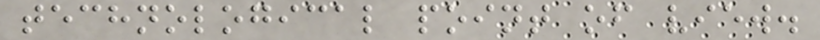technological point of view.
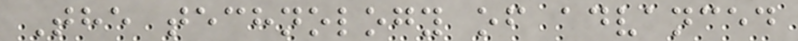The technology of advanced
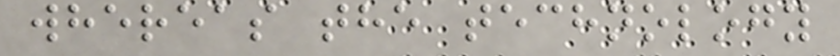whereas the technology
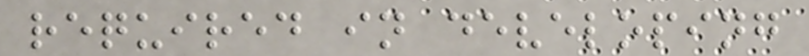required in developing
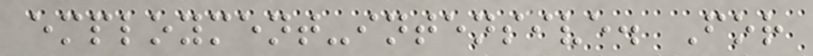employment-intensive. For
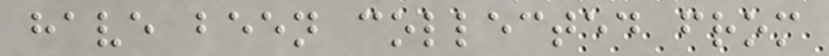have been collected from
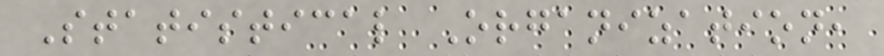Statistical Organization,
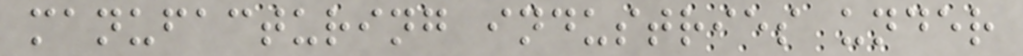manufacturing industries under
